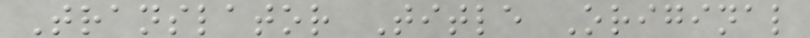Translator Title Original
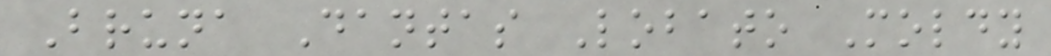Bruna Dantas Lobato Moldy
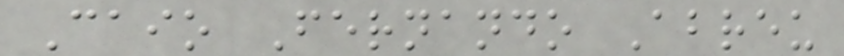Caio Fernando Abreu
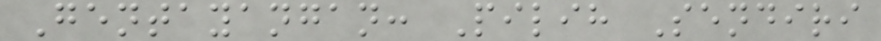Gentayangan: Pilih Sendiri
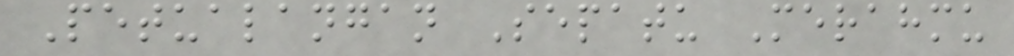Petualangan Sepatu Merahmu
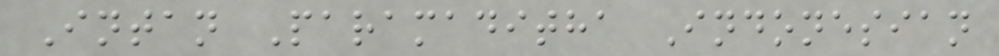Intan Paramaditha Indonesian
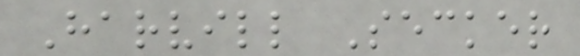Harvill Secker
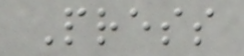Press
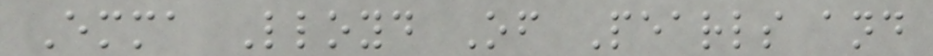Emma Lloyd Of Pearls and
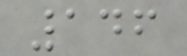146
